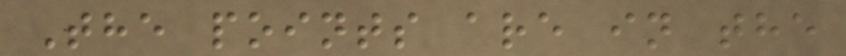The points are in the
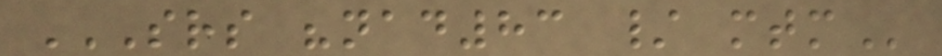SRS "NAD83 / MTM
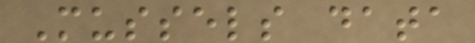Mussels data
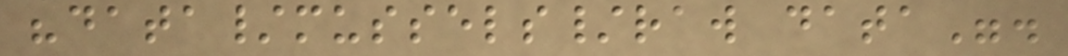"data/mussels/raw data".
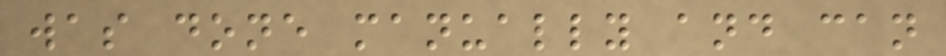was done manually and can
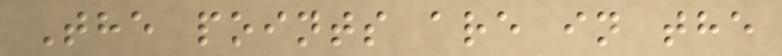The points are in the
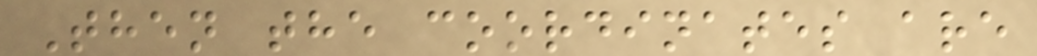Then the coordinates are
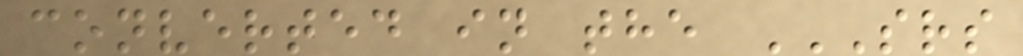converted in the SRS
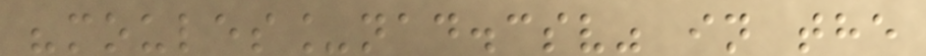"moules_nad.csv" in the
